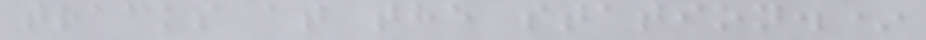tracks at the station.*
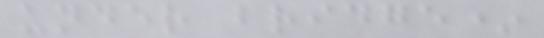under bridge*
